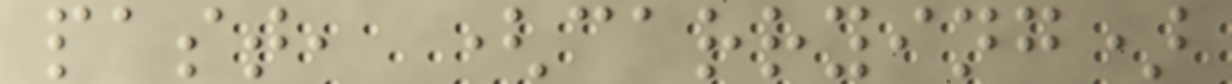past, (carrying)
